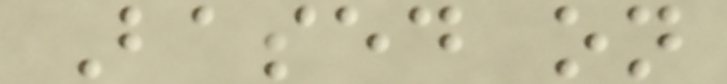Based on
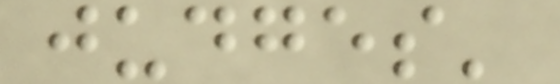judges'
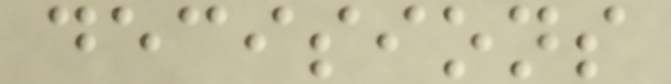decisions
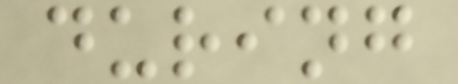during
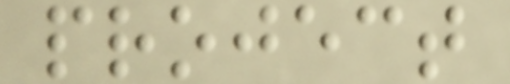project
